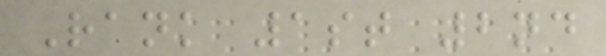Rank 1st 2nd
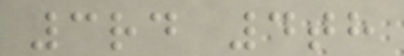3rd 4th
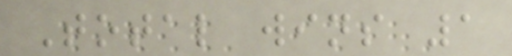Total wins 1
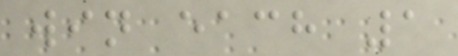win each 1
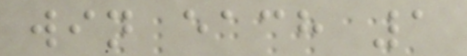win each 1
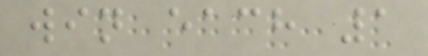win each 1
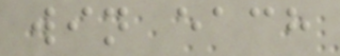win each
